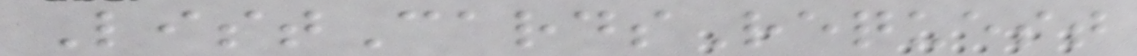ListCardsRequest
